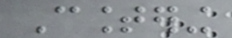Countering
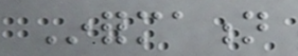Information
